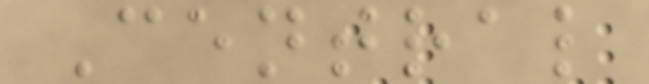Central
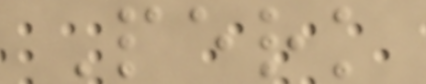Perk
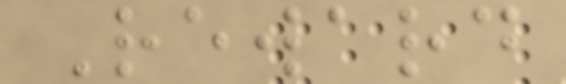Reward
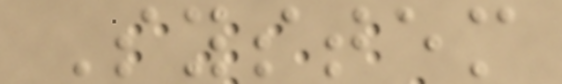System
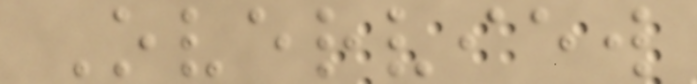Overview
